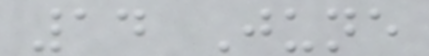14 June
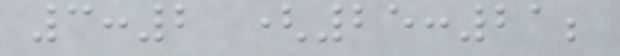3:2 (25:21;
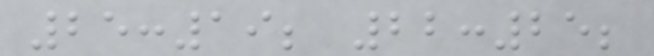25:19; 22:25;
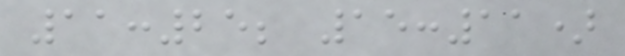11:25; 15:11)
